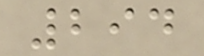294
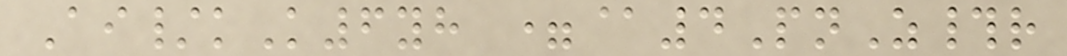Ai/kK6yh =@4PnZ#r
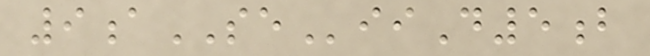9aSEiiD5b
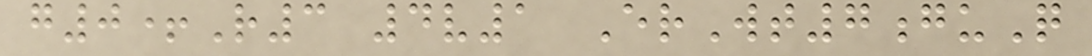g0+R3 4v1 ErWt7guQ
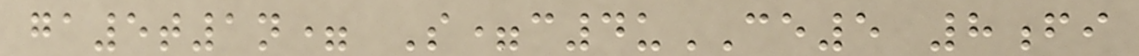ga5t1n= S=c4uCE5 8fi
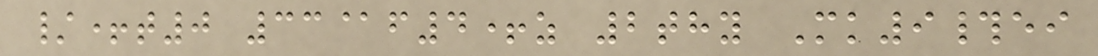/+t0 33@f4+z 2thy Mk9#ei
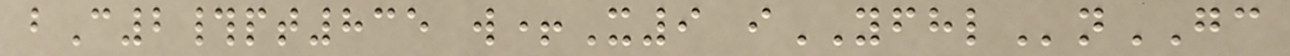bC2#pt835 w+X9 iYFHLnGC
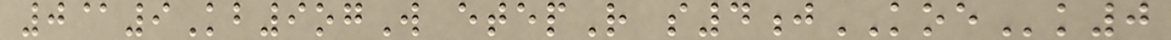0@9Kb9ogW etepR s4jKOEk0
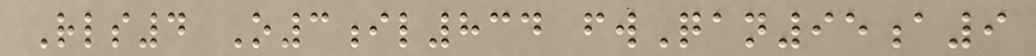Rls4 O3il834 fwQan95a9
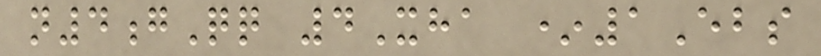n4gQq 4Xha *1Ebs
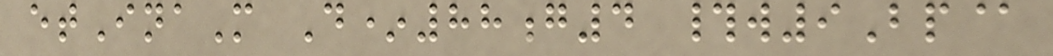etInaM D*88g4 #w9Bp@
